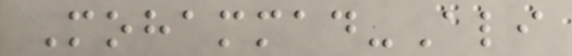Mohammad-Ali
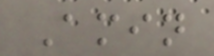Amin
